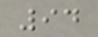94
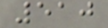510
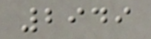2949
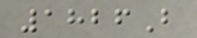1826B
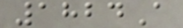1824A
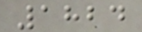1824
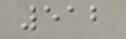512
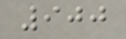900
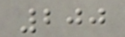200
